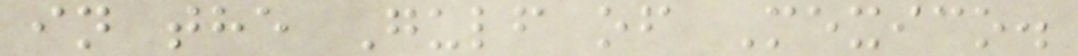in the Gulf of Mexico.
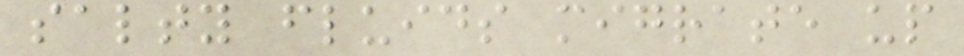salty fluids migrate up
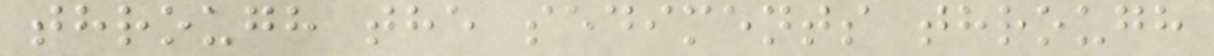through the sediments through
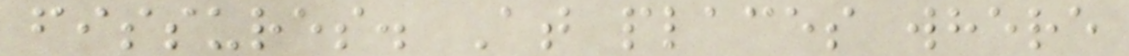fissures. At places where
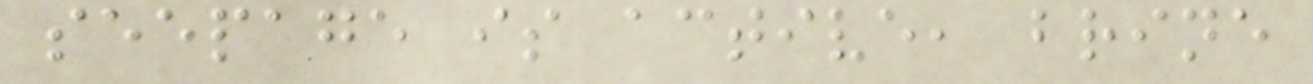seepage is active, brine
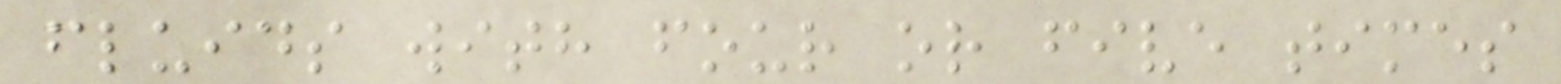fluids with four or five times
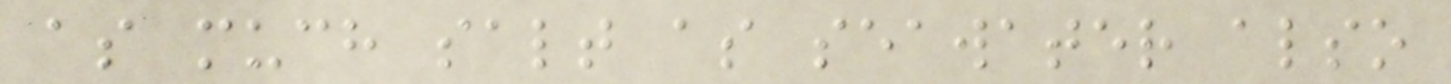as much salt as seawater also
